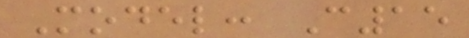Model: C15
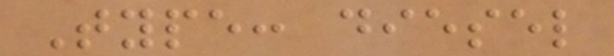Type: diesel
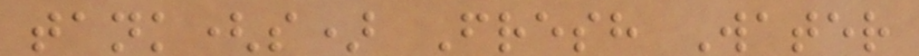tank(s) Fresh Water
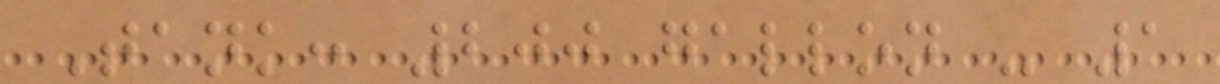Tank: 200 gallon - 1
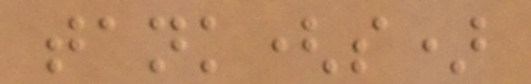tank(s)
